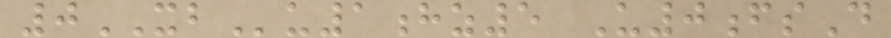0XBu1hz5 U0fsD
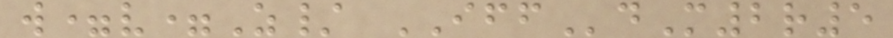w=v=Z/ IFFdM2r5
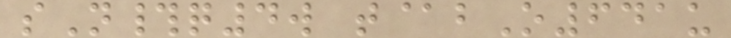sN#q4w t@bO641u
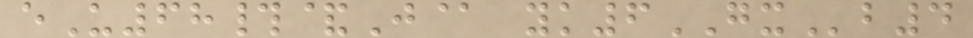eU68#&J@ yk6GXb4
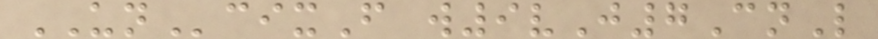UNcixF w9vJ7CnL
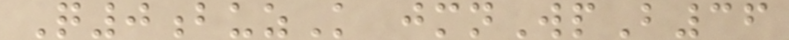Q0buzK jmnWpB36
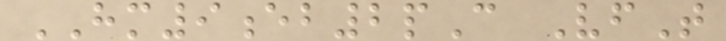HM9eb2pC VfT
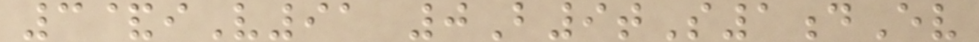3&iV91 0B9tS1dEv
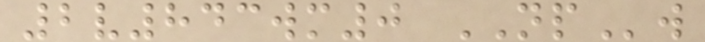2v843wm0 NPw
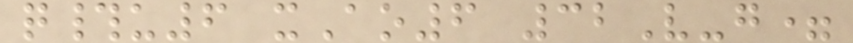q#u6 xAo6 32V-g=
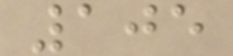105
